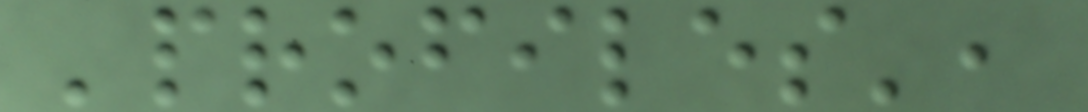'profiles',
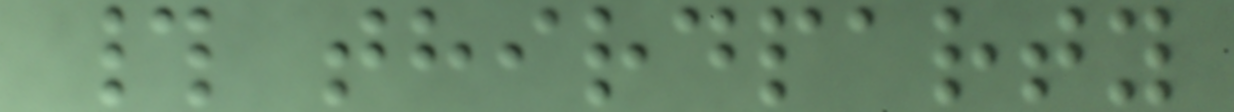# thirdparty
